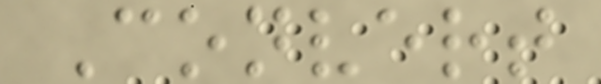Convert
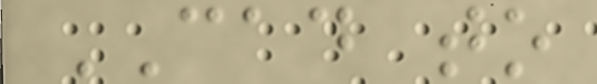CAD to
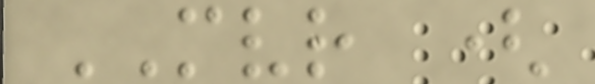MVR (
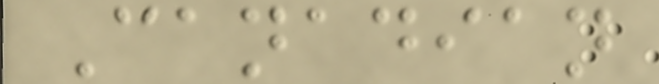Canadian
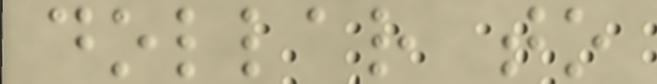dollar to
